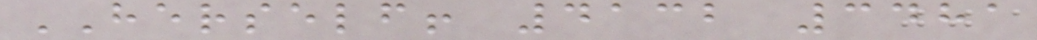HERSELF! 4132 3481
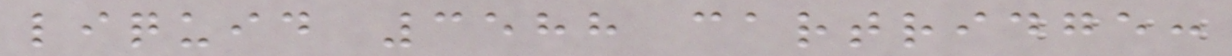liquid 3588 cartridge:
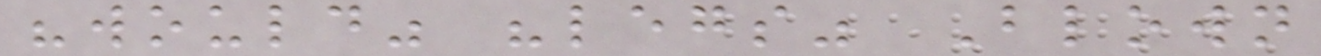"would" "legs" Blown
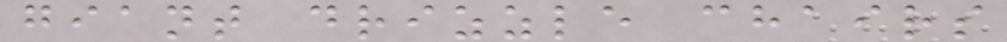giant drizzle chairs
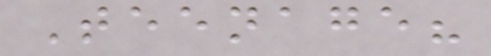Teenage?
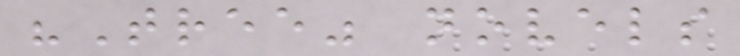"Tree" novels
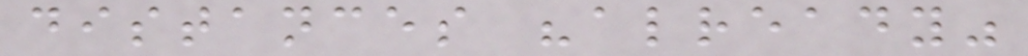distances "already"
